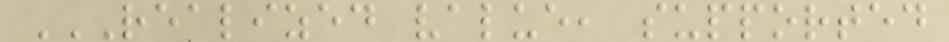REALIZED VALUE, SUPPORTED
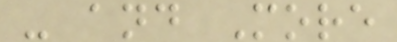- and More
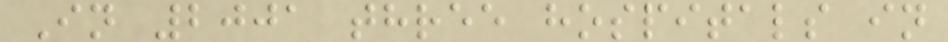In 2001 three hospitals in
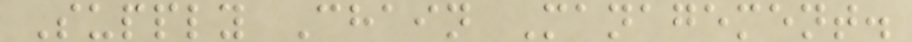Supply Chain Management.
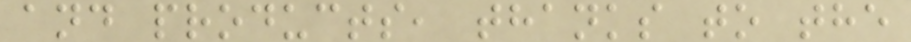and products, thanks to the
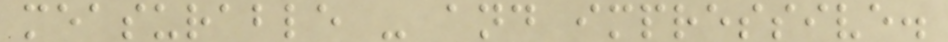measurable - and impressive.
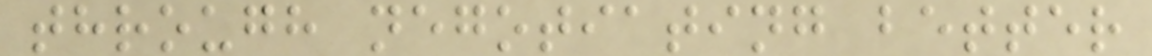through negotiating better
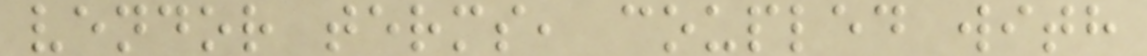vendor terms, coupled with
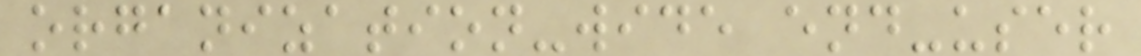organization-wide end-user
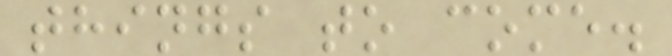things to come.
